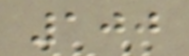100
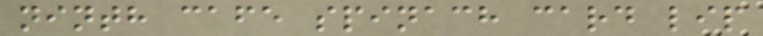ninth cafe spinach card lip
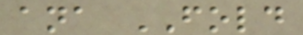ana FOLD
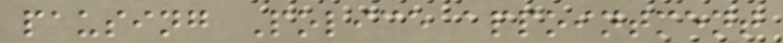pausing Police appointment
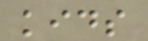kids
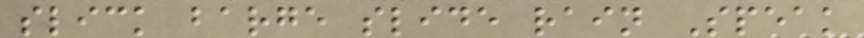slick barge slide rain Speak
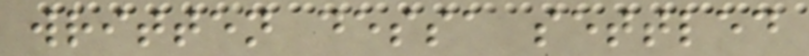written dessa settled
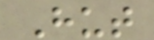Hut
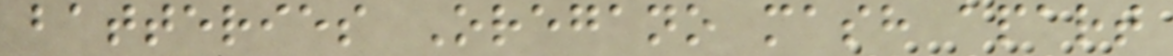batteries Oregano mash apart
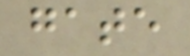gate
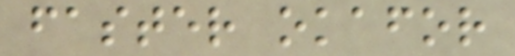faster okafor
